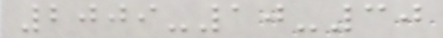2009-10-30
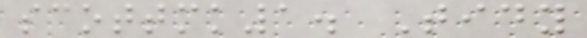scottmk1. Tidy
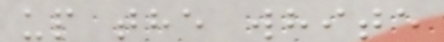up the white
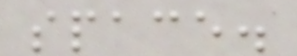space.
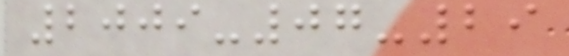2009-07-29
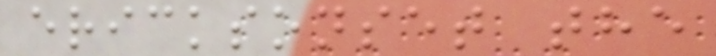ericksonset the
